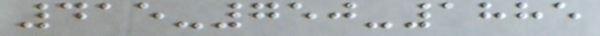415-750-1885
